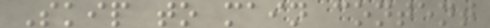Skip to main content
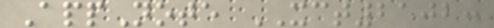AppNote XCT2102:
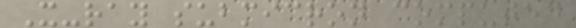X-ray submicron computed
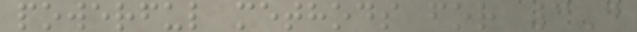powerful methods for 3D
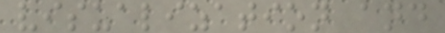visualization and
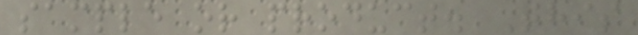sample or product. This
